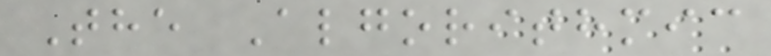The Algorithmic
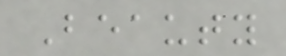Beauty
